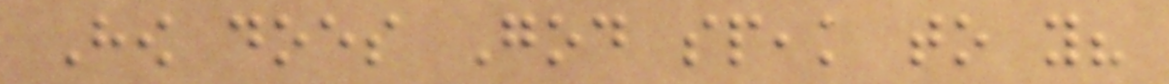How does God speak to you?
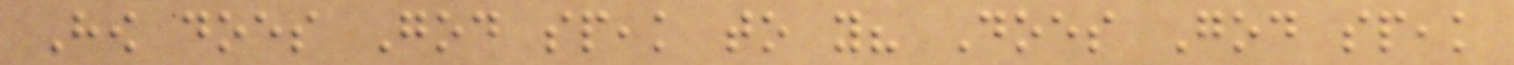How does God speak to you? Does God speak
